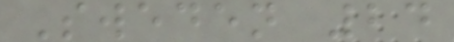Sweden 24
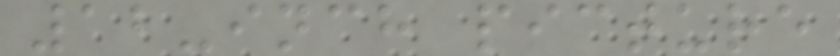12-inch picture
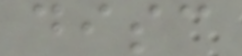disc
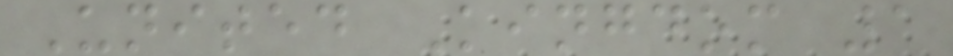United Kingdom 1
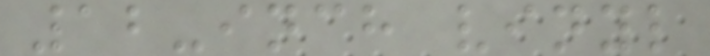12-inch vinyl
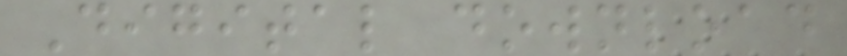Digital download
